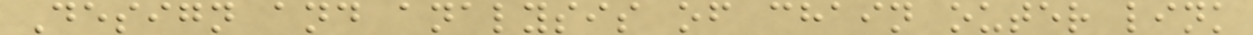Design and analysis of chain outer link
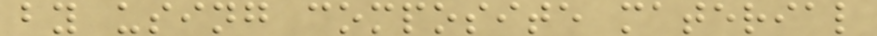by using composite material
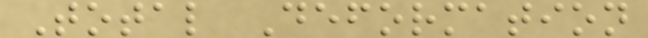Total Deformation
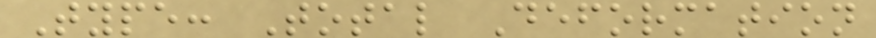Type: Total Deformation
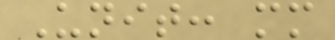Unit: mm
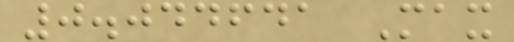0.044641 Max
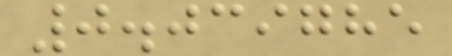0.039785
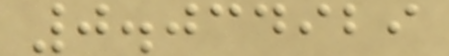0.034929
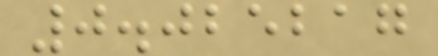0.025217
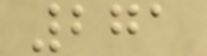271
